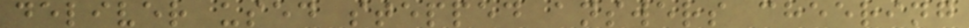deliver used stepped answers cheering
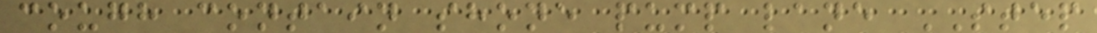cough contain shone pump lane STEP
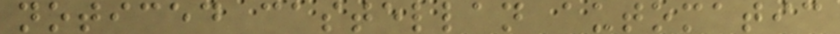noticed castellan automatic
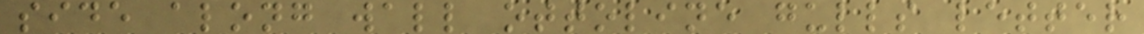side along wall ottoline gulls letter
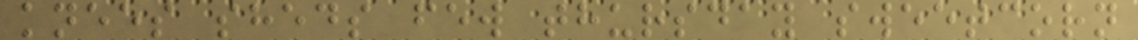knees sheds few thursday sweetcorn
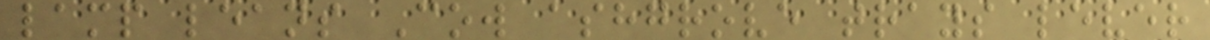lamp leans Cow ashgrove trays lever
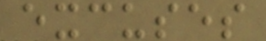excuses
